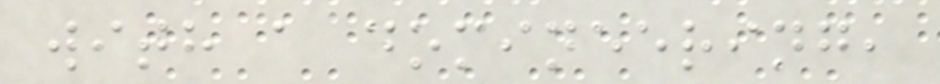with a domineering,
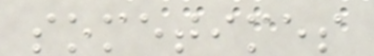sometimes
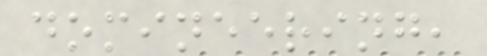domineering,
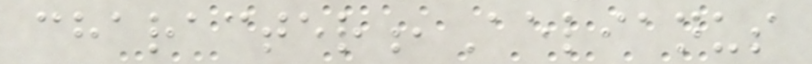character,Aelianus
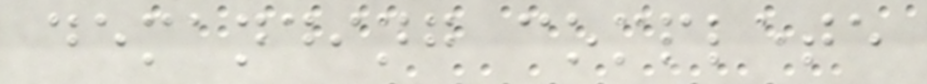demanding complete
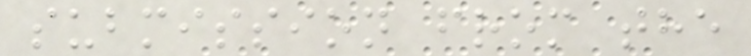submission from the
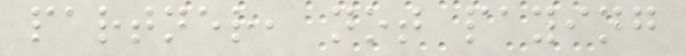partner, not paying
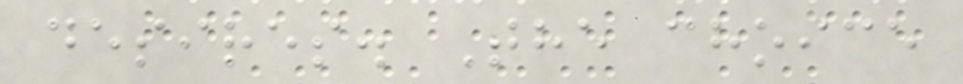desires. The choice
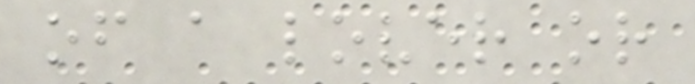of a lover or
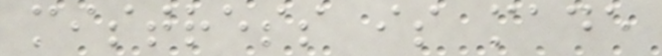mistress is made
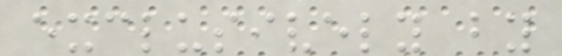exclusively by
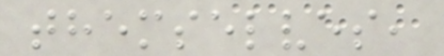themselves,
